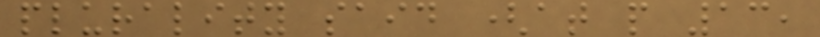plurality said (at p 13,
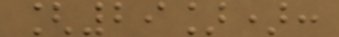[29]):
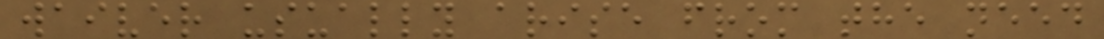waiver usually arise from the need
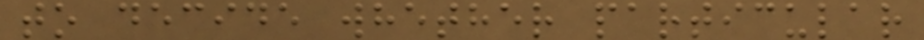to decide whether particular
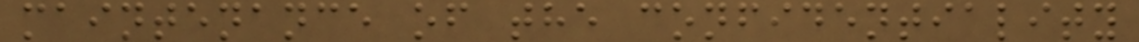maintenance of the confidentiality
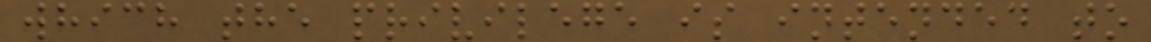which the privilege is intended to
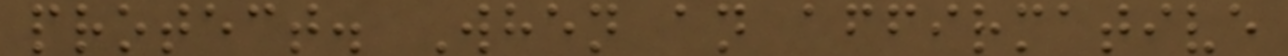protect. When an affirmative
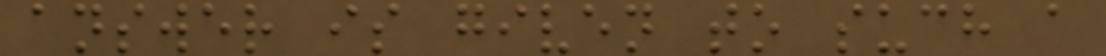answer is given to such a
